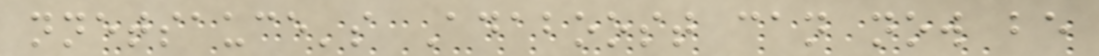nnetsauce's Adaboost can now be
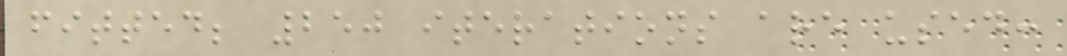fitted; 250 iterations are used:
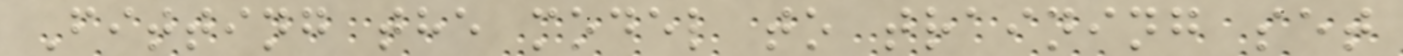Fitting the model to training set
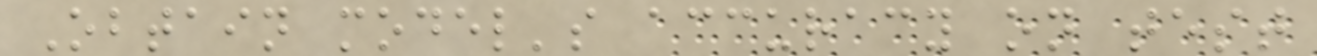Obtain model's accuracy on test
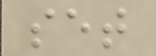set
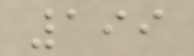199
